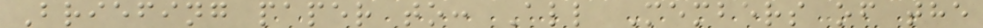Briefing paper to: All Members of the
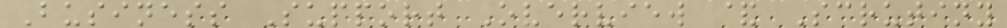Business Support Overview & Scrutiny
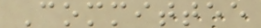Committee
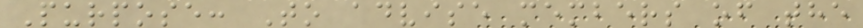Purpose: To advise members of the
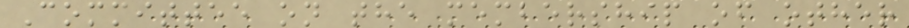Committee on the membership of other
